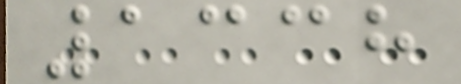1338
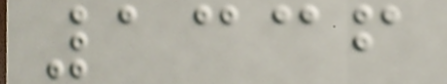1336
